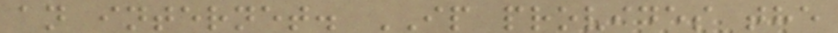an internet. IP provides the
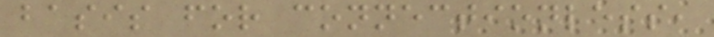basis for connectionless,
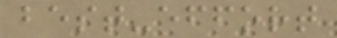best-effort
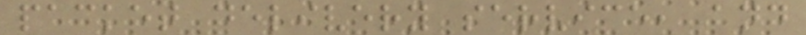packet delivery service, and
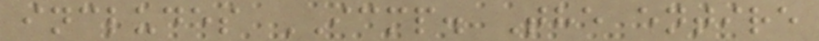includes ICMP. The entire
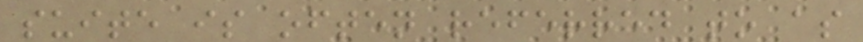suite is often referred to as
